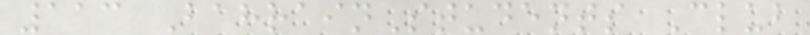113 BahrainStudents Club
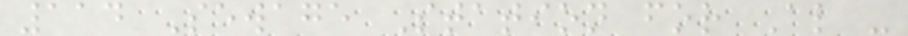114 Sewage Station for Al -
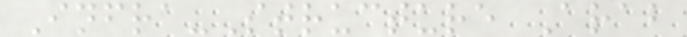Infra-Structure Arab
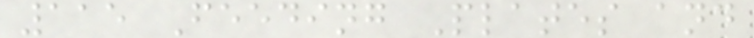115 Feeding Plates and
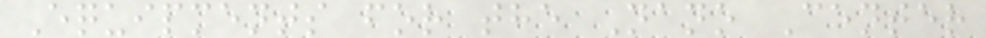Equipments for the Nano Center
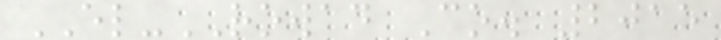EL-ROWAD Co. 2015
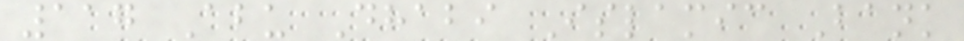117 Abu Dhabi Islamic Bank
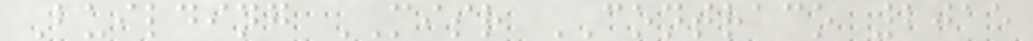Building MISR CONTRACO 2015
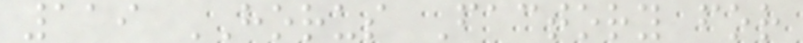119 HORUS Factory for
